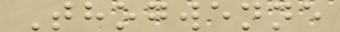Thogwenne
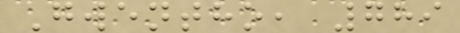Gwentho, 789
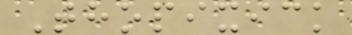Thopixick
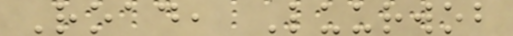Road, Luurwob
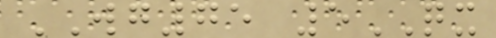WG75 5QX
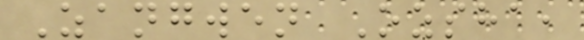Zangwen Ozsha,
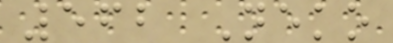562 Neko
